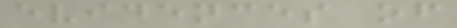evidences of
